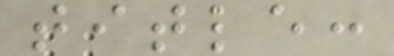title:
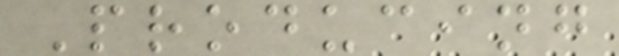Producing
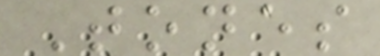Tones
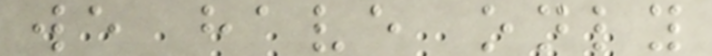we have only
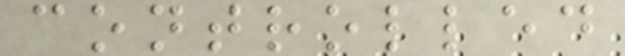controlled
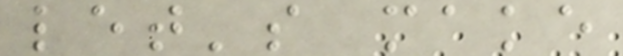let's make
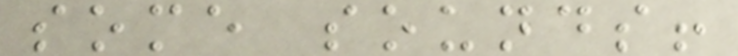some sounds!
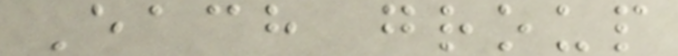Each group
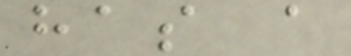has a
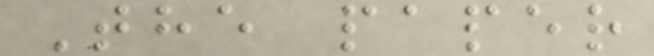The paper
